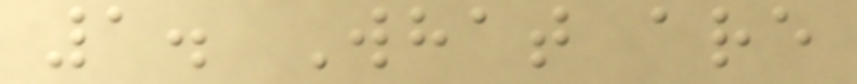1. What are
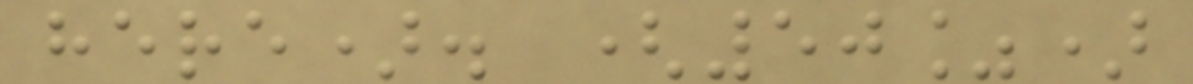here). (50%)
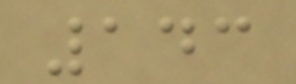143
